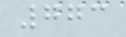773
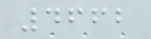4662
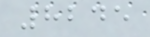8245
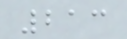213
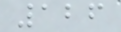126
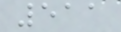511
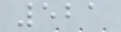521
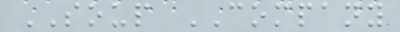SOUP COMPANY
